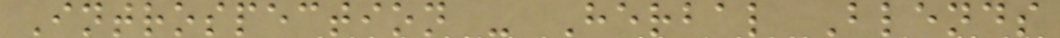Introspection - Herbal Blends
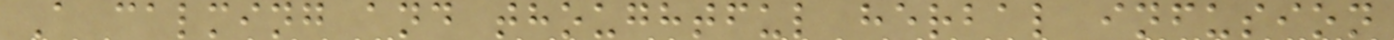A calming and thoughtful herbal infusion
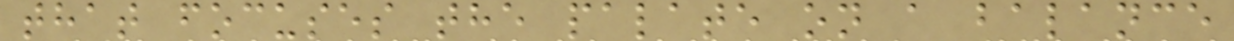that focuses the palate on a balance
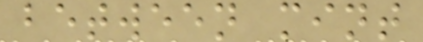between mint
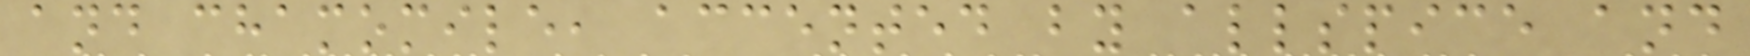and chamomile, accented by allspice and
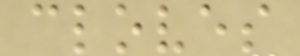cloves
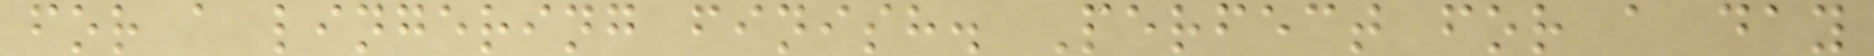for a lingering finish. Perfect for a day
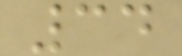34
